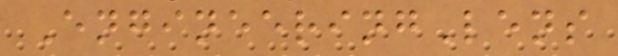EngineeringLens
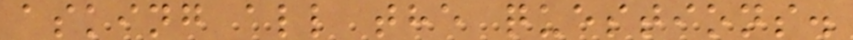asking all the questions.
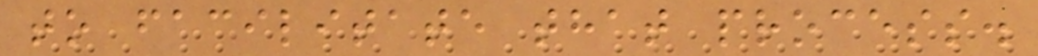to facilitate that process.
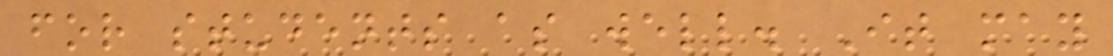for students as well. It may
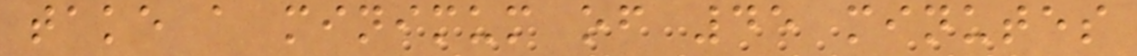take a minimum of 45 minutes
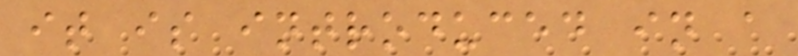it is introduced in a
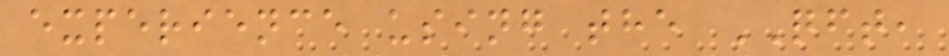experience using the QFT,
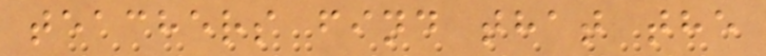teachers find that the
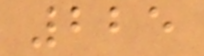225
